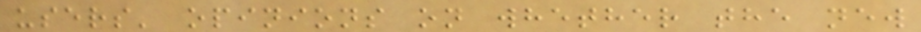users' opinions on whether the new
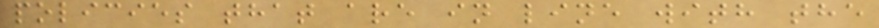policies that are in line with the
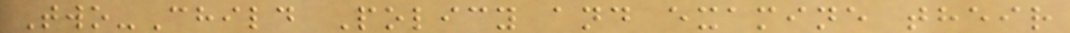Two-Child Policy and examine their
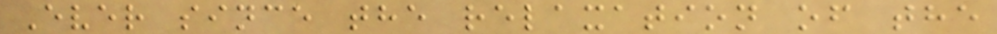Ever since the relaxation of the
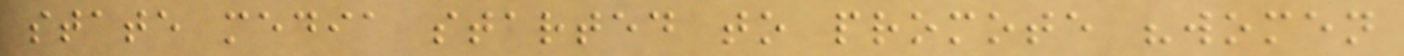state media started to promote "women
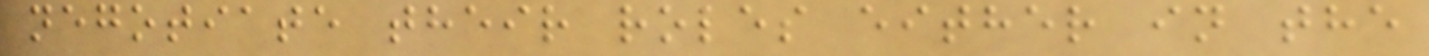negotiate their roles either in the
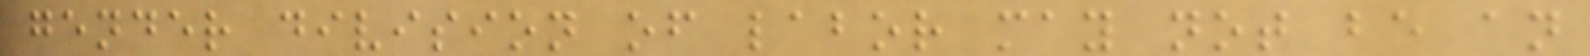gender division of labor may not be an
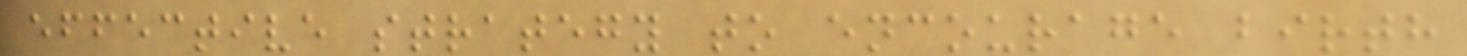effective strategy to encourage birth
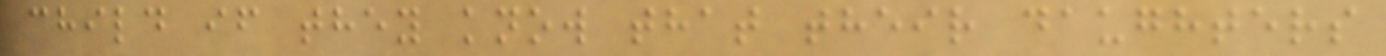child if they know that their daughters
